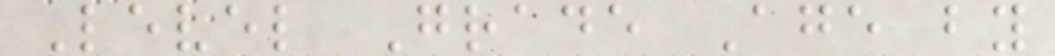Level Grade Age by
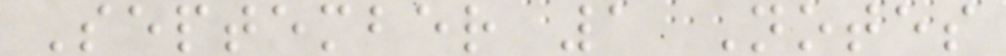September 1 Notes
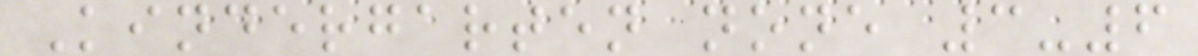Kindergarten none 3-6
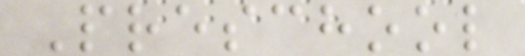Preschool
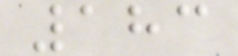183
